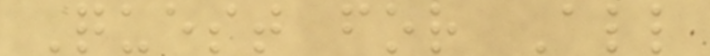Quest for All
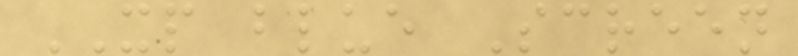XP blue Screen
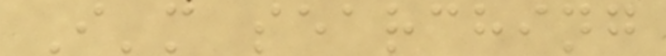I'm searching
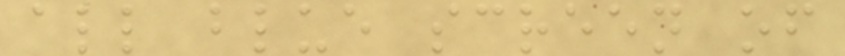all blue screen of
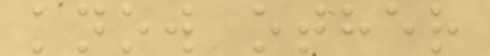know other
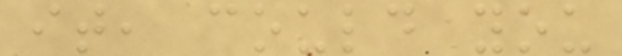it, could you
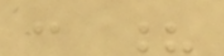: ?
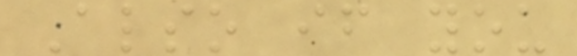Also if you
